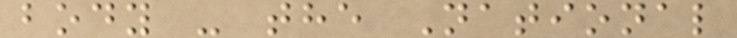body - the National
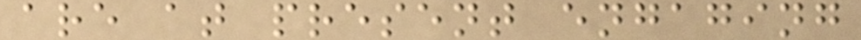are at present engaging
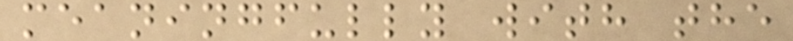meaningfully with the
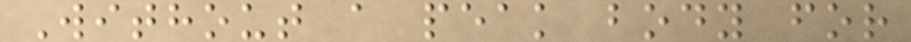Without a peak body for
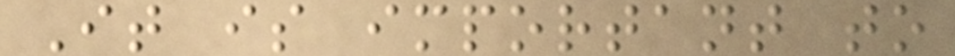It is important to
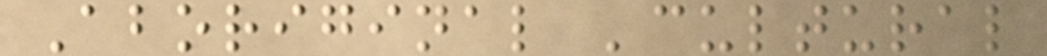Aboriginal 'cultural
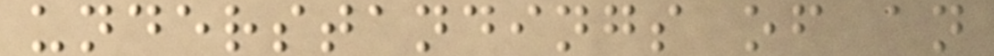understandings of an
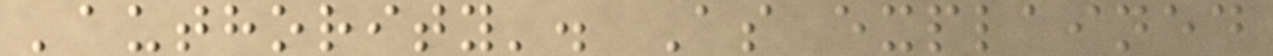'authority'. As explained
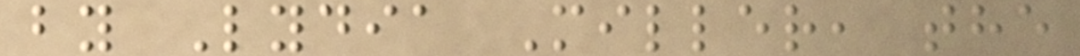by Lydia Miller, the
